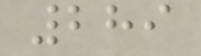289
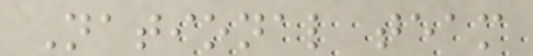National team
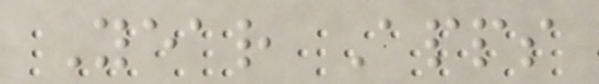Year Apps
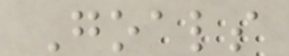Goals
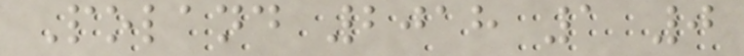Poland 2018 1 0
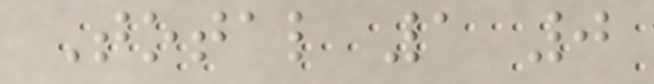Total 1 0
